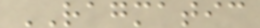RAGMATIC
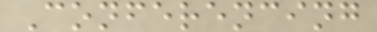Conferencing
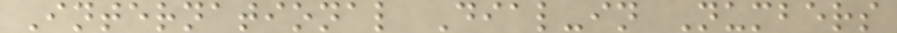International Dial-in Numbers
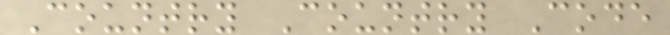Country Country Code
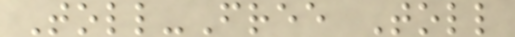Toll-Free Toll
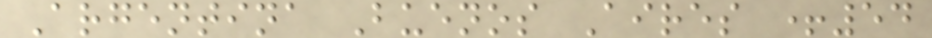Argentina Buenos Aires +54
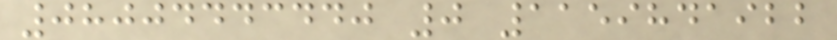08004443440 0 1159841922
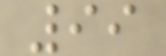99
